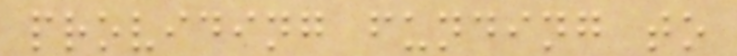providing funding to
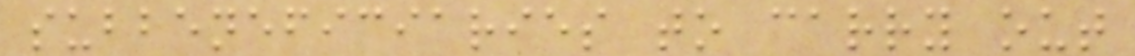subbeneficiaries to carry out
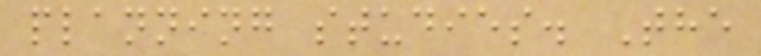planning studies. The
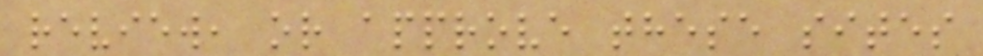review, or approve these sites
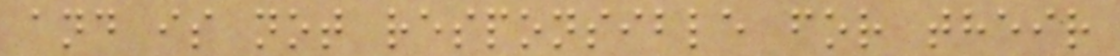and is not responsible for their
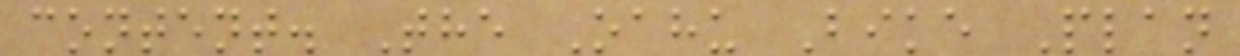content. The Oahu Bike Plan
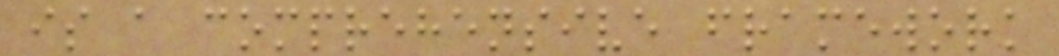is a comprehensive framework
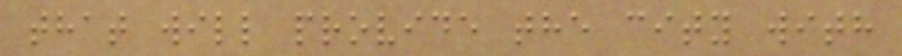that will provide the city with
